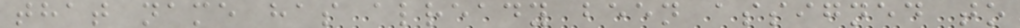that name has already been assigned to
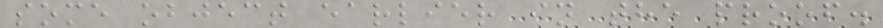some object earlier in the proof.
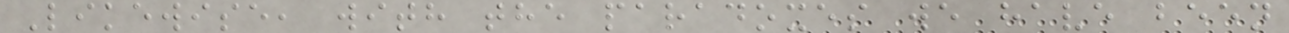Likewise, with the paradoxes we have been
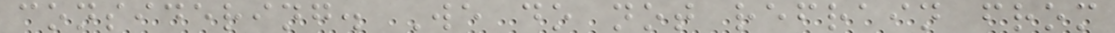considering. We do not refrain from
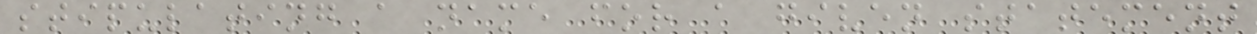stipulating a name for a given statement
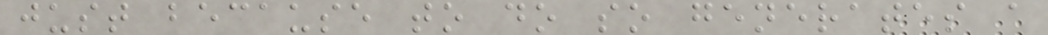just because to do so generates a
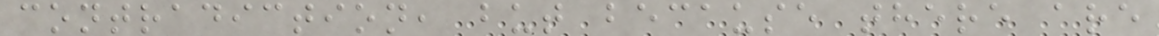contradiction, but because there are
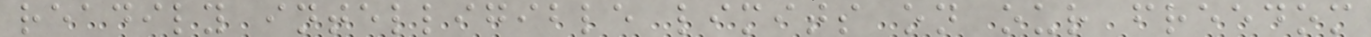readily intelligible limits on our freedom
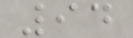94
